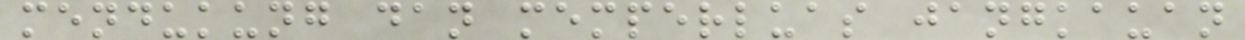mendukung dan memperluas jangkauan
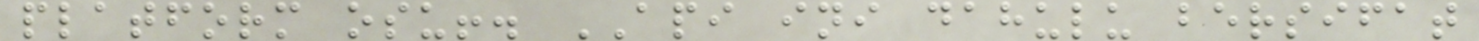platform osu!. API ini dahulu bersifat
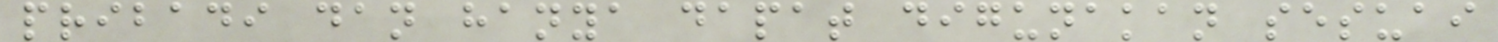pribadi dan hanya dapat digunakan sesuai
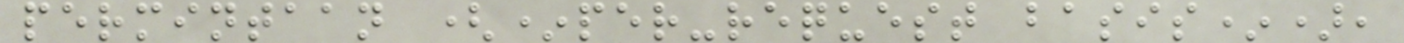permintaan (*per-request basis*),
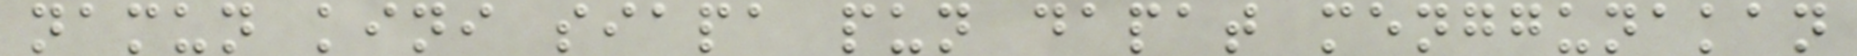namun kini siapa pun dapat menggunakan
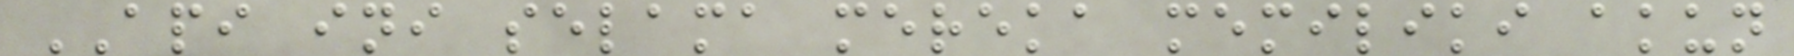API ini selama mereka memiliki akun
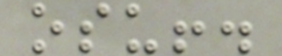osu!.
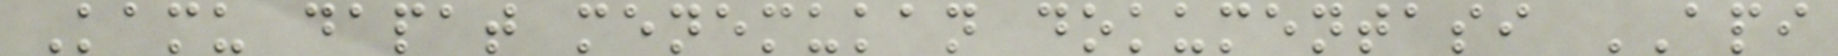Kamu dapat menemukan dokumentasi API
